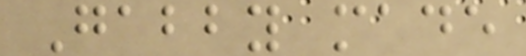Gabby made
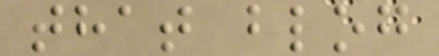that blog
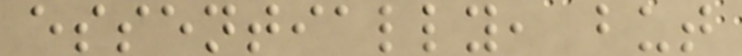essentially, but
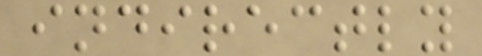indirectly
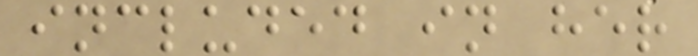included in her
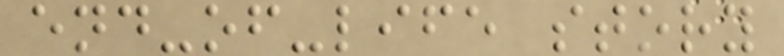end-of-life story
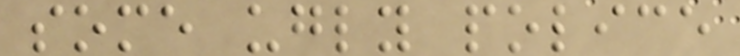some ugly police
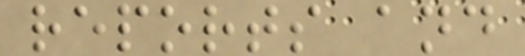reports and
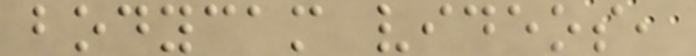bodycam videos,
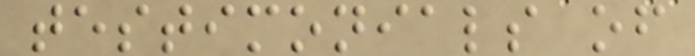testimonials of
